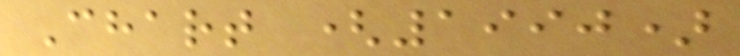Chart (1990)
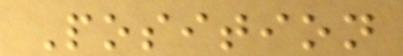Position
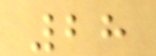28
